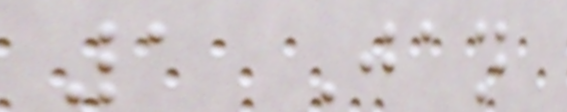1 Jan
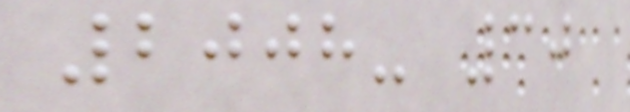2008- 30
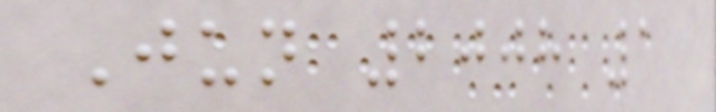Jun 2008 1
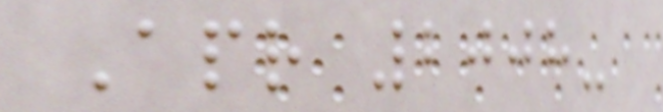Apr 2008-
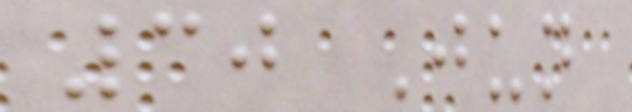30 Jun
